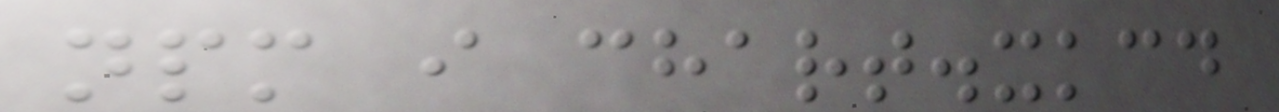npm i chart.xkcd
